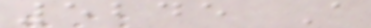5245 A
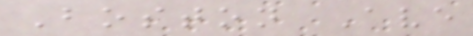Boston Ave
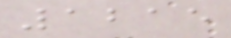1215
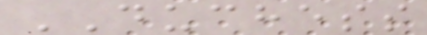DUCHESS
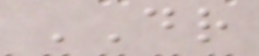DR
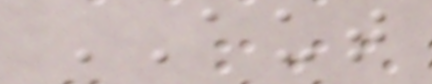AUT
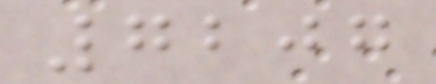7207
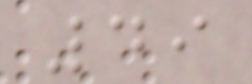49
